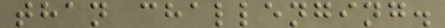than challenging.
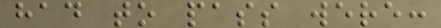had to pass were:
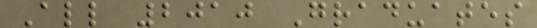All 2010 Graduates
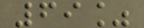69%
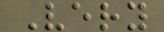Very
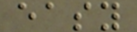easy
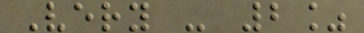Very - 2%
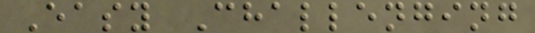Easy Challenging
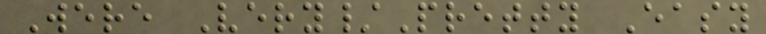Were Very/Pretty Easy
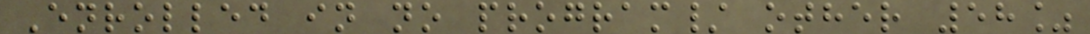Enrolled in no program/ other 58%
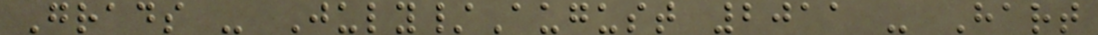Grads - July/August 2011 - Hart
